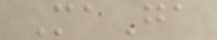MaGa
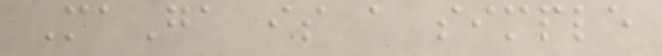MaGa is a simple
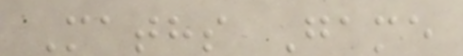Maths Game
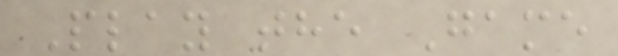Play the Game
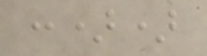:))
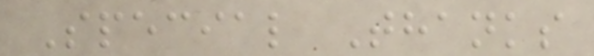Special Thanks
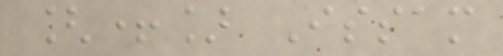[+] Issam
